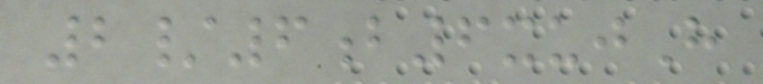2/6b6xujH
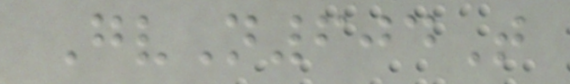GvN604T
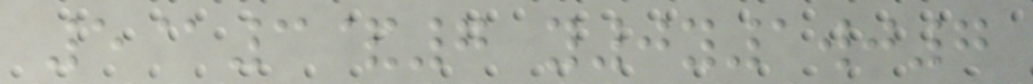5@3&7 y0y1wj7
